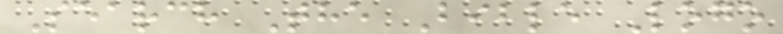Search The Bible Logo
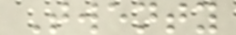Twenty
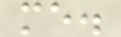me.
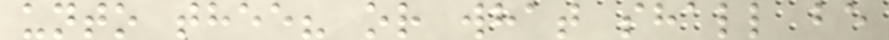unto thee? or what shall be
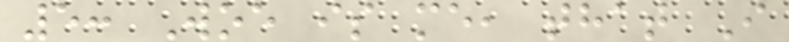5: Woe is me, that I
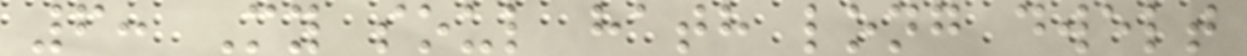6: My soul hath long dwelt
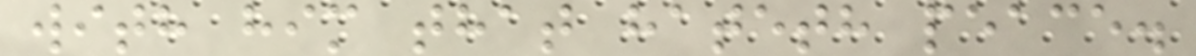with him that hateth peace.
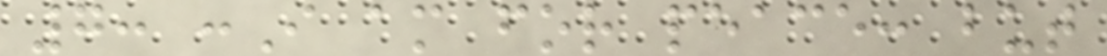7: :I am for peace: but
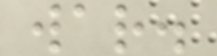war.
